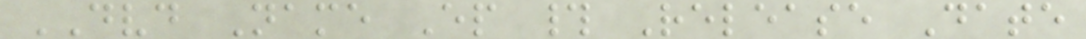DVD Name Ep # Release Date
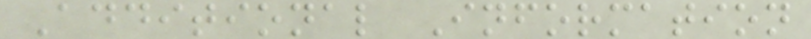Additional Information
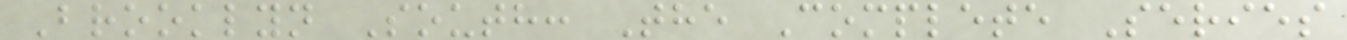Brooklyn South: The Complete Series
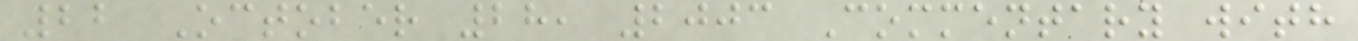22 October 28, 2003 Commentary with
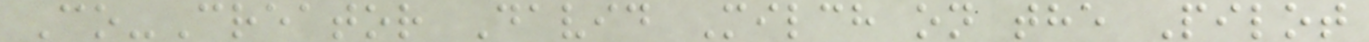Co-Creator David Milch on the Pilot
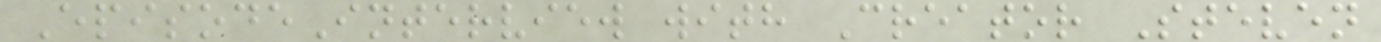EpisodeInterview with Creator Steven
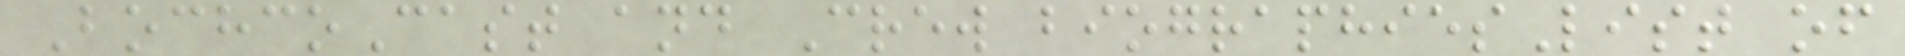BochcoCast and Crew biographiesList of
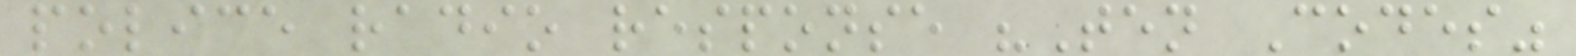police radio response "Ten Codes"
